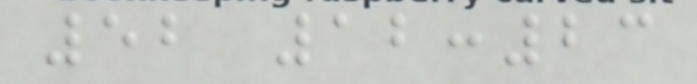52 12:23
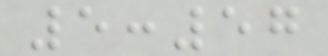5:57
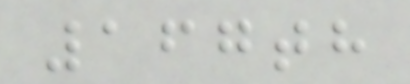167th
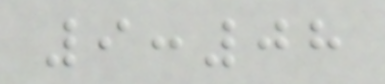9:08
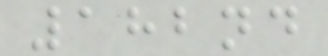182nd
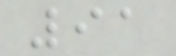91
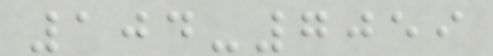104-7059
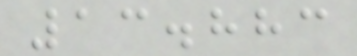13.883
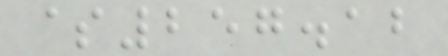$257.12
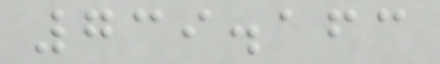739.163
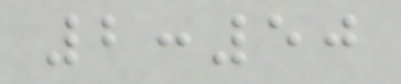2:50
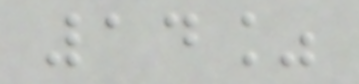14%
